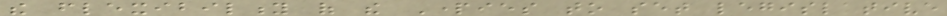the flexibility of the Parties to set legislative
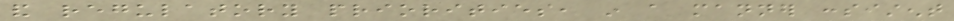and regulatory priorities, in a manner consistent
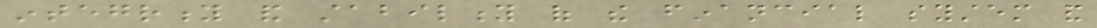integrity and stability of the financial system and
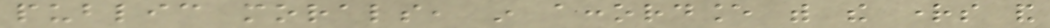public morals, in accordance with the rights and
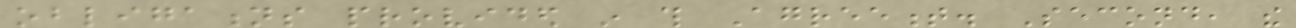obligations provided in this Agreement. Second, the
